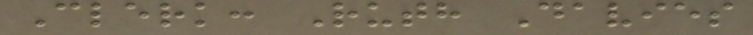Clerk: Ruth Davies
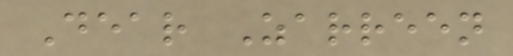Dear Zarreen
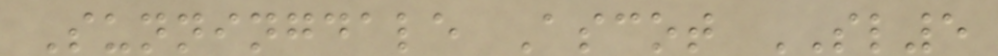Sunningdale Ascot SL5
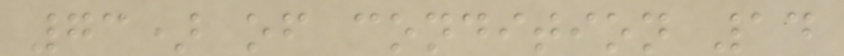73) of condition 14
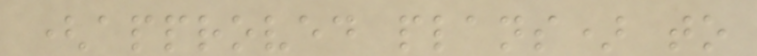(approved plans) to
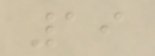19
